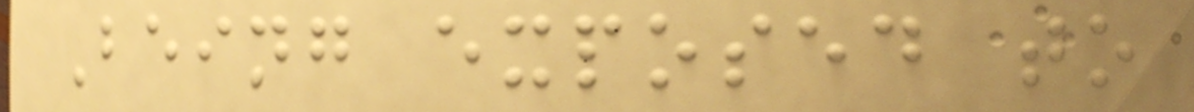Being exposed to
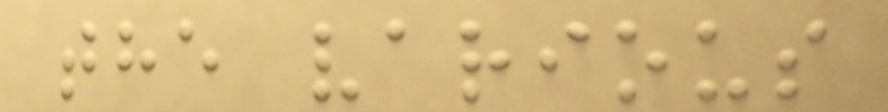the various
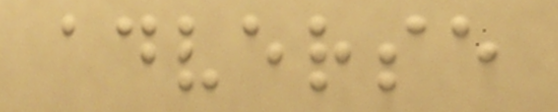adverse
